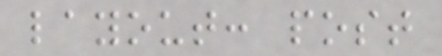layout: post
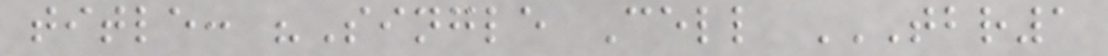title: "Single Cell TBR1
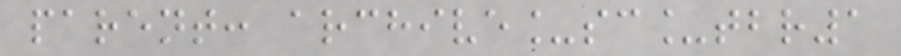parent: archive_sc_tbr1
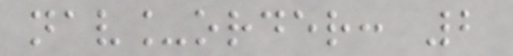nav_order: 2
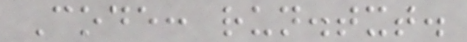Code: run.txt.
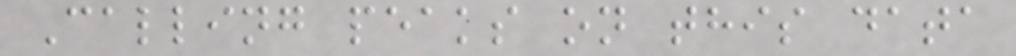Calling peaks on this data
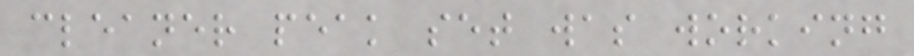cleaner peak set was working
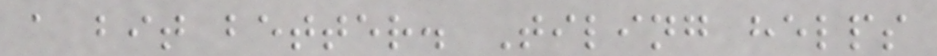a bit better. Tiling helps
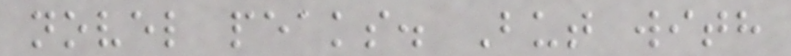novel peaks. But with
